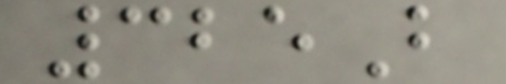325B
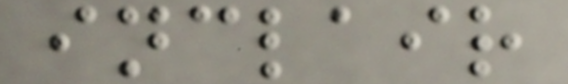inclair
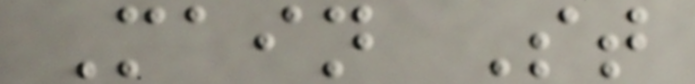Main St
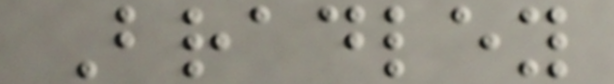Bradley
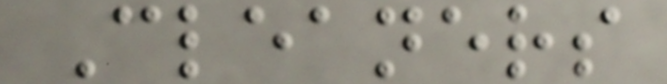Cleaners
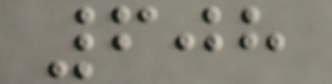608
